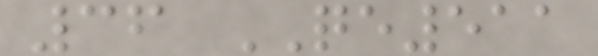36 QE511
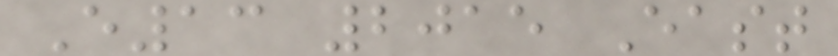E13 2015 East
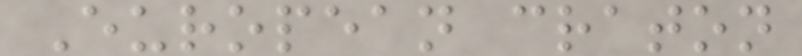European craton
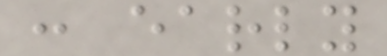: early
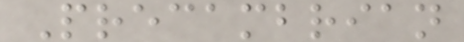Precambrian
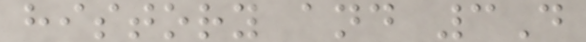history and 3D
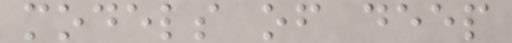models of deep
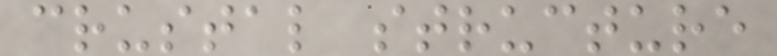crustal structure
